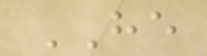HE
